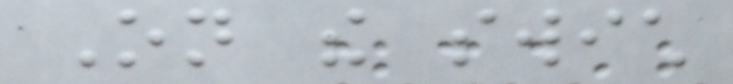On the swich
